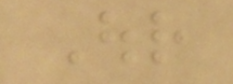Our
